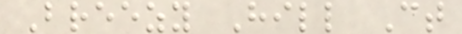Breezy Hill Ct
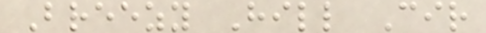Breezy Hill Cir
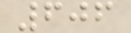606
